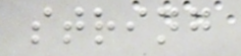string
